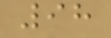98
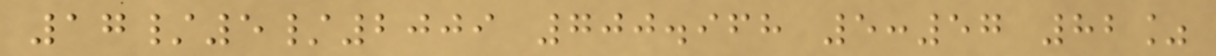17/5/2009 700.968 5:57 82%
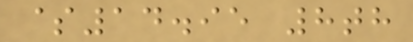$14.95 8th
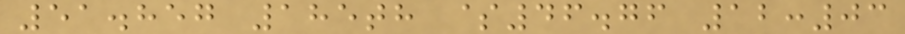51.857 185th $46.76 12:03
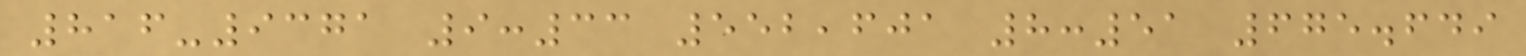816-9371 9:33 552,601 8:51 675.649
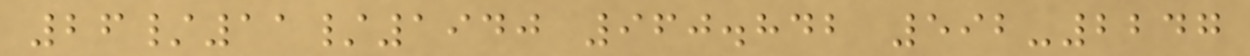26/11/1940 960.842 592-2247
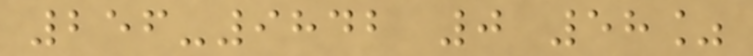256-9842 0 58%
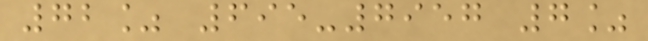72% 695-7957 7%
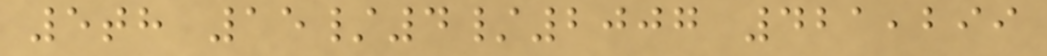5th 15/4/2007 421,299
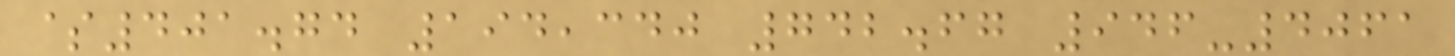$401.74 194,340 742.67 946-4061
